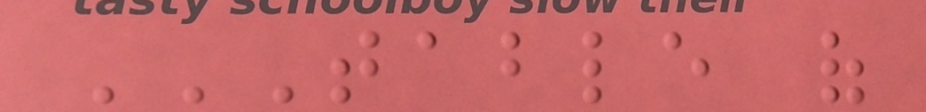TABLE OF
